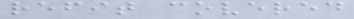refit covered
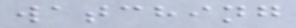watching
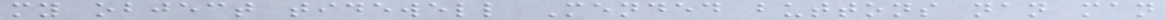my object tidewell Mended buttons nan man
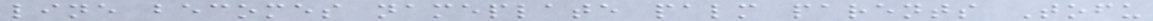line becomes nameplate palm parents Tofu
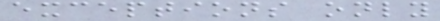exceptions only
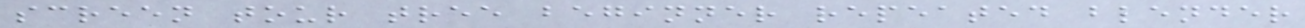screen tour tree beginner repeated blender
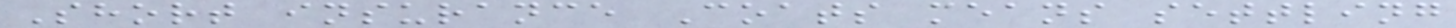Short insurance Coats means settling
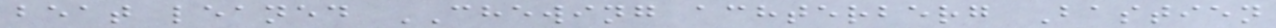beat leaned CHEWING achterberg Bastien
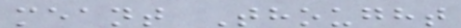meant Thought
